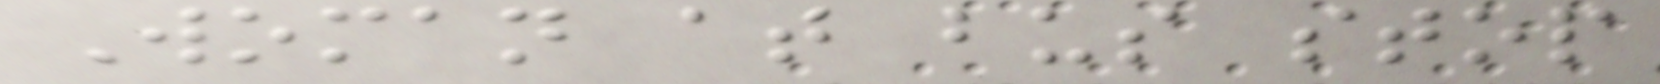Woman at bus stop
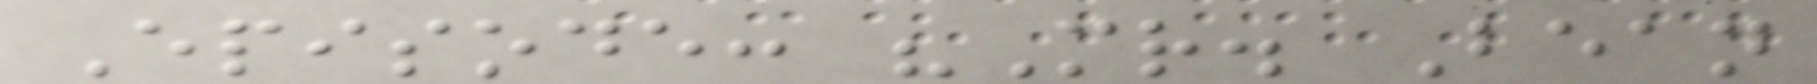Episode: "Mr. Bean
